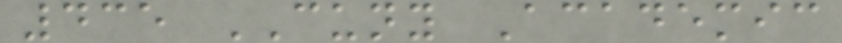435 CUNY Academic
